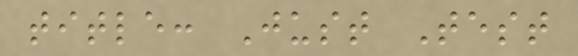title: Just Test
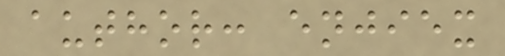author: enjiex
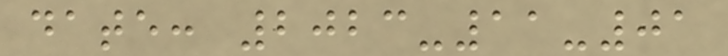date: 2023-11-01
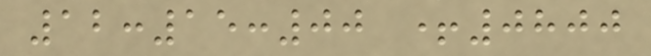12:15:00 +0800
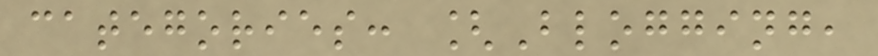categories: [Blogging,
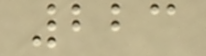223
